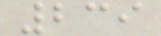239
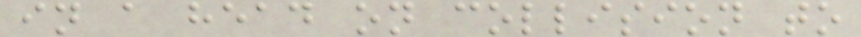in a head on collision to
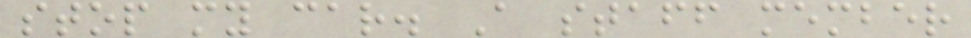stop my car. A staff member
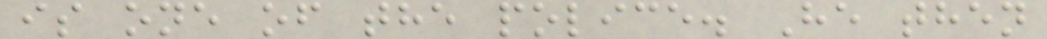is one of the police. He then
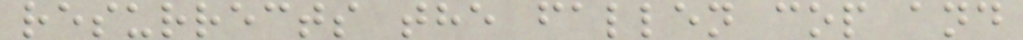resurrects the fallen cop and
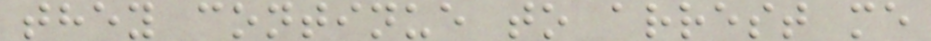they continue to arrest me
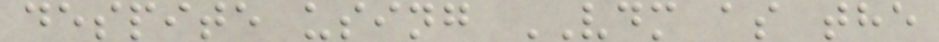despite using VDM as the
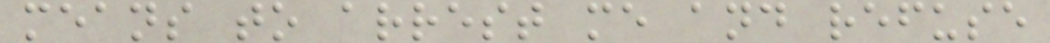means to arrest me and refuse
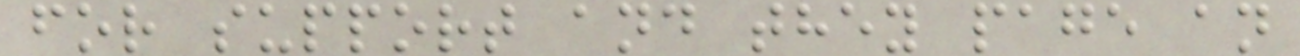for support and they page an
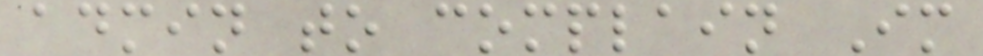admin to complain Im
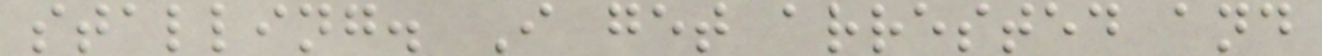stalling. I get arrested and
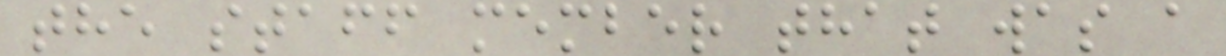the staff member that was a
